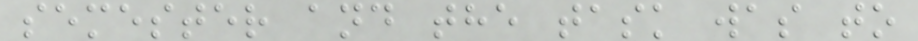semester and the task was to
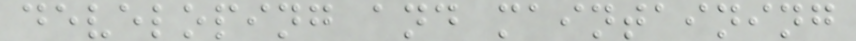developing and maintaining
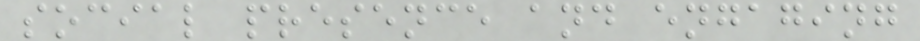social presence and engaging
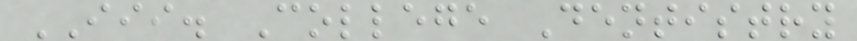III. College Dentistry
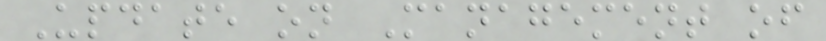Update on Management of
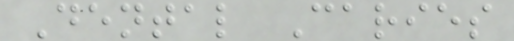Dental Caries
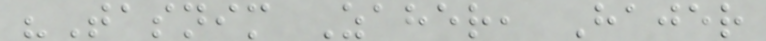"Tasnim Zaher, Hajer
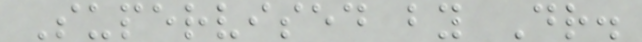Supervised by Dr.
